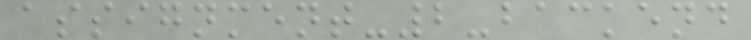assignment-2-backend
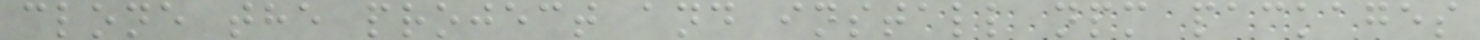clone the project and install npm packages
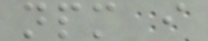npm i
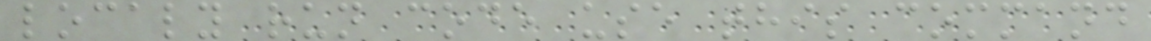localy run code use this command
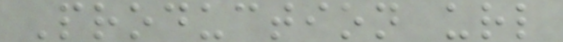Production url
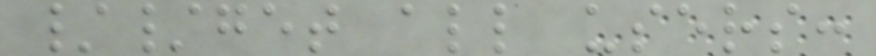//get all users:
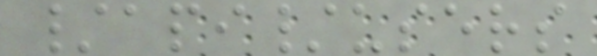/api/users
